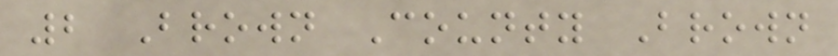2 Brown County Brown
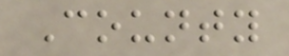County
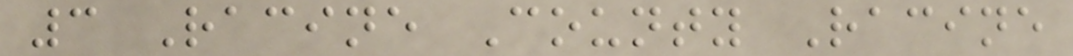3 Racine County Racine
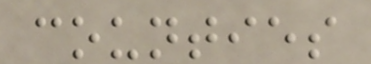counties
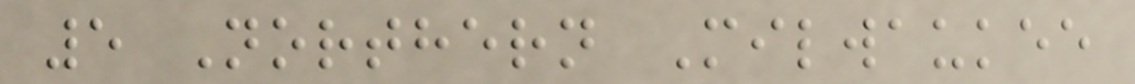5 Northern Milwaukee
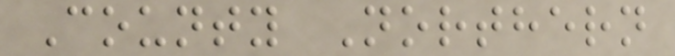County Northern
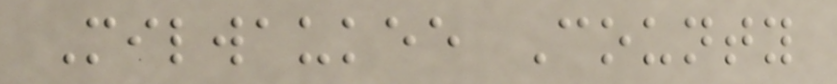Milwaukee County
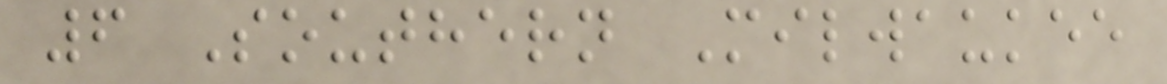6 Southern Milwaukee
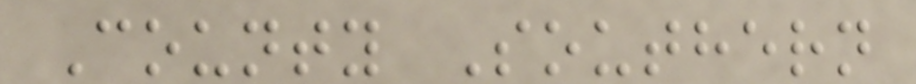County Southern
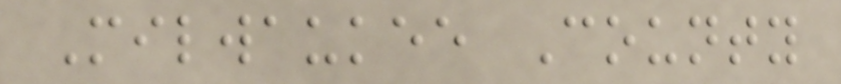Milwaukee County
